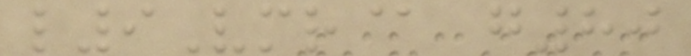l9Vmr@ g80
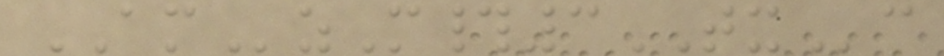AMzM#3TXc
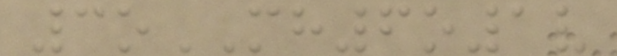3oMH6o1v
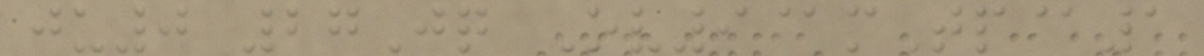ju0 27Jq Ov9@mTp@1
